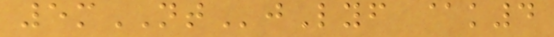5mNTjLyf @k4
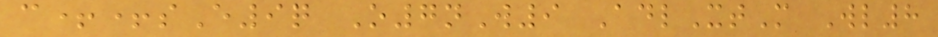c++sE9q O7nW9 AdlXtM Wl8
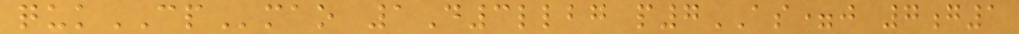qukCPmao 1D3llbg p7AS=j 7g1
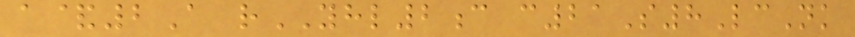a&2A rYHL2c c21S8LcNk
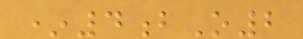*4bO2
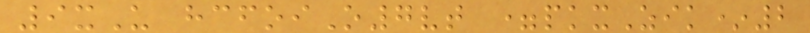9xU hcfoiO7vt =pkxZik*2
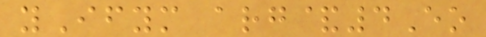yIfym arg&4Eo
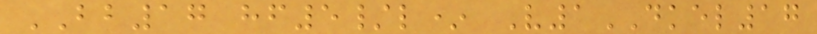BB17 hf5/l* V1DKEL17
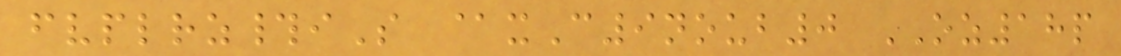fvplrz#iS @xC9noub0 OZ18p
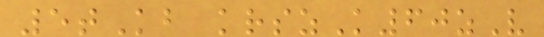5tKb krszK60zV
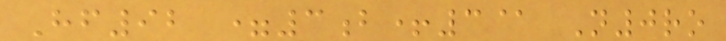Hf92 =3b+3@ N0ro
